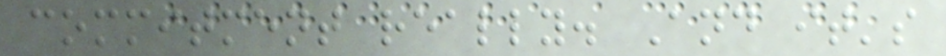commitment really. And it's
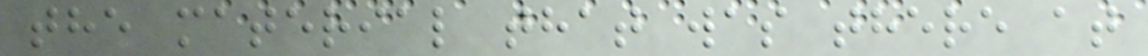the material that was there at
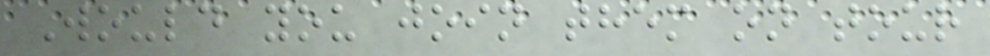Would you join them on tour
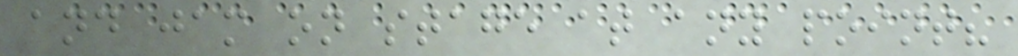and jam on stage at any point?
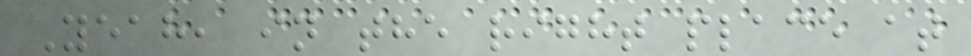Yeah, in the right place at
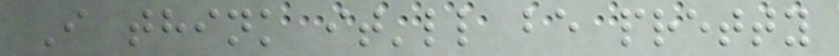I think it'll be pretty
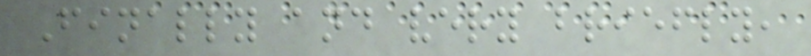Finally and very briefly,
